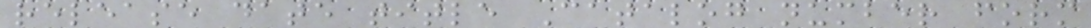release date title Catalog number form
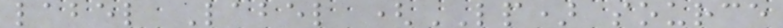label Label (LP) source
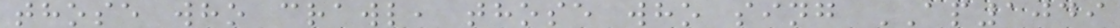those who crawl, those who sing AP1049
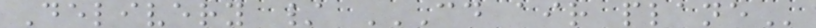Delivery / CD AIR PLANE
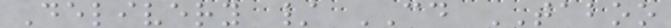Delivery / CD TABOO
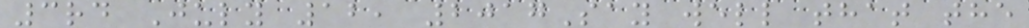3rd July 12, 2017Say well that the
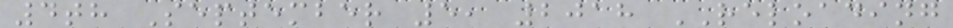4th September 5, 2018 RELOADING
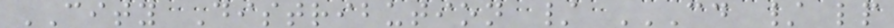CITY Distribution / CD / LP
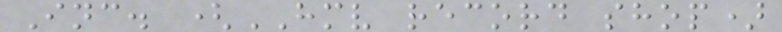Inc. (HMV record shop)
